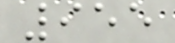955
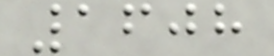1608
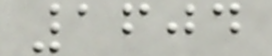1604
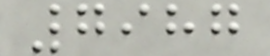7987
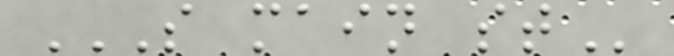S MAIN ST
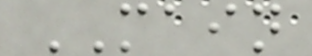MAIN
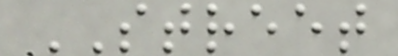STREET
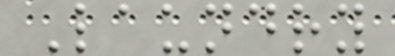Laundry
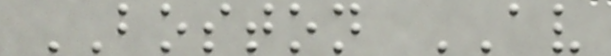BOSTON AV
